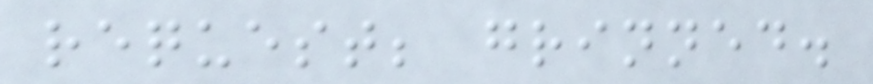request; grinned.
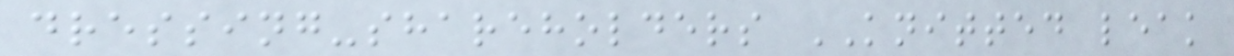dressing-shareholders KNITTED leak
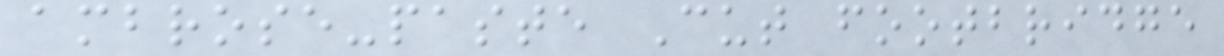ambrose-paste Cut footbridge
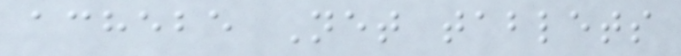achebe Net tablets
